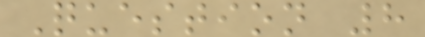Question 8
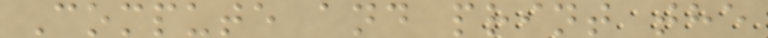Compute and print the
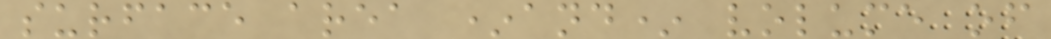surface area *and* volume of
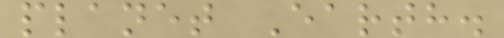planet Earth.
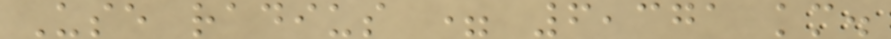Use radius = 6,371 km.
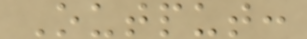Output:
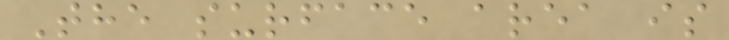The surface area is
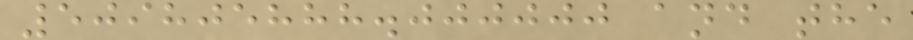509805888.000000 and the
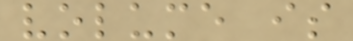volume is
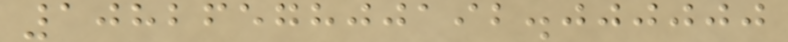1082657800192.000000
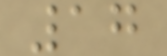17
